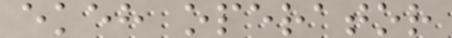ekeh operator
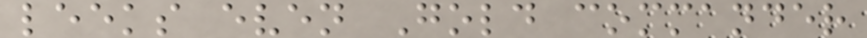leeks even Gold commander
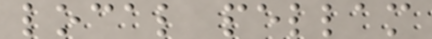local pellam
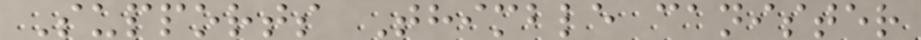Supports Thimble canister
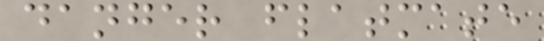danger flatmate
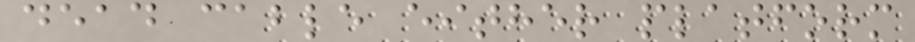dead cable either platform
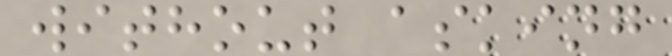without asking
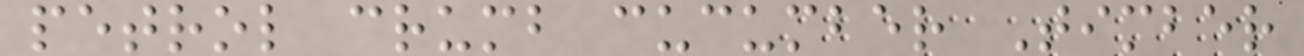petrol crumb cucumber Timber
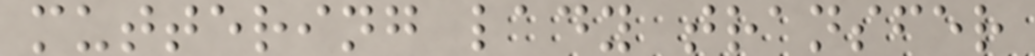muttering lady transfer
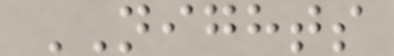NIGHTS
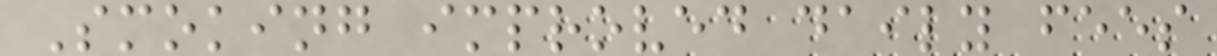Smoking improved daily fees
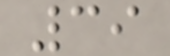39
